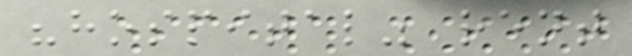"hospital" rent
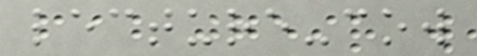lecture-cow
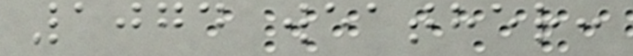1074 weather:
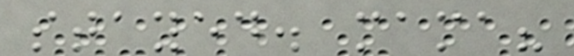stayed. mama?
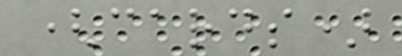(cards)
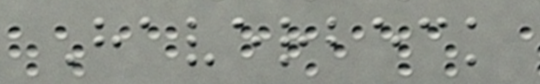Haverbeck
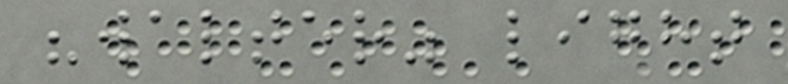"walter" light
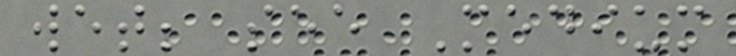wet; see Medium
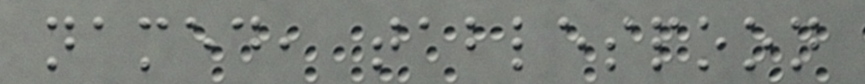named, tablespoon
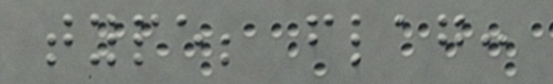type; flag:
